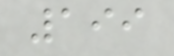199
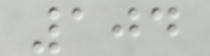104
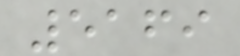5169
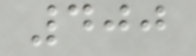400
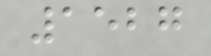1527
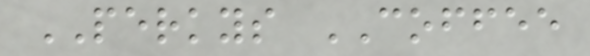PERKYS COFFEE
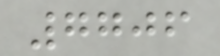7706
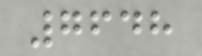7648
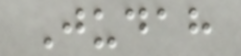Judah
